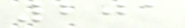201
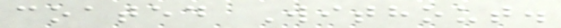coated Without.
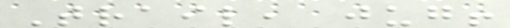Trail, jug!
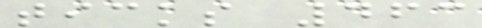ticks 463
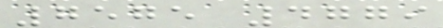7575 4779
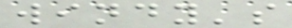windy's
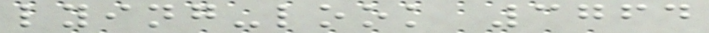lying-look 3764
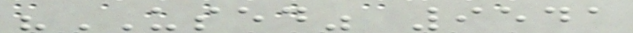"USED" 9541
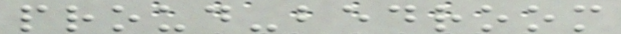proud-bedroom
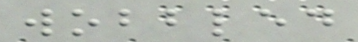wobbled
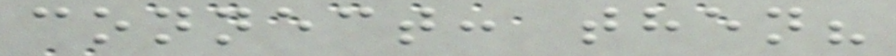connect: then?
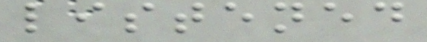listened
